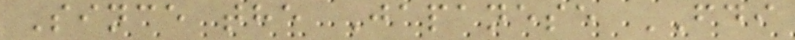Since the Japanese FDI
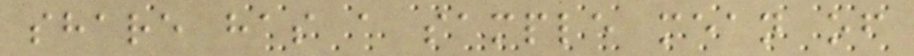share has a sample mean of
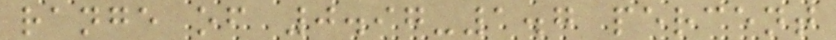range of 0.97-1.7 percent
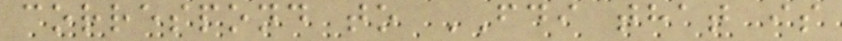correspond to FDI that is
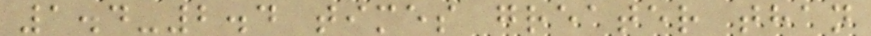1.4-2.4 times greater than
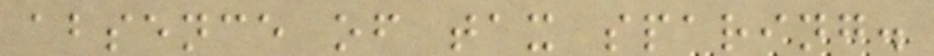absence of tax sparing.
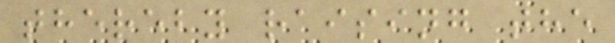thereby raising the
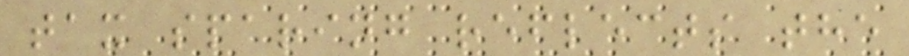tax sparing reflects the
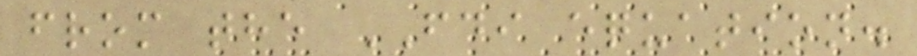from the FDI equation.
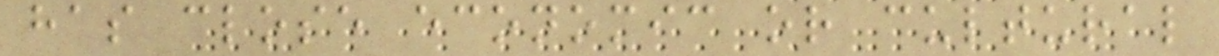has close economic or cultural
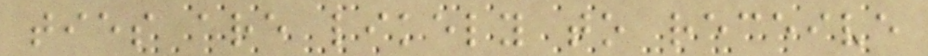ties are likely to receive
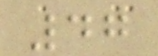47
